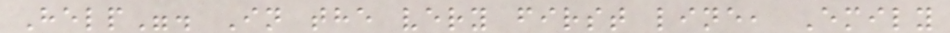Help". In the very first line, Emily
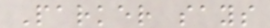Parker says
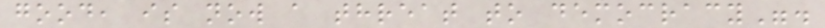good, is now a threat to democracy".
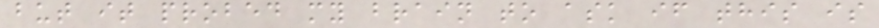but it probed my brain to ask if this is
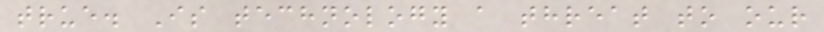true. Is technology a threat to our
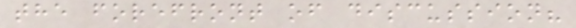the forefront of discussion?
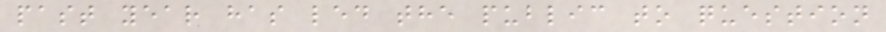past year has led the public to question
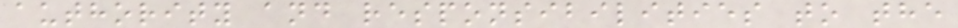authority and responsibilities to the
